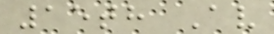15th Av
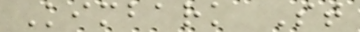Kimbark St
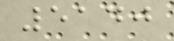5140
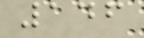146
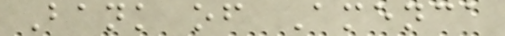Bank of Amenca
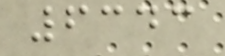6343
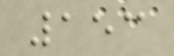153
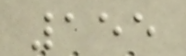155
